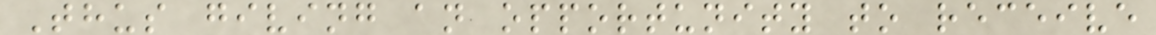Thus giving an opportunity to receive
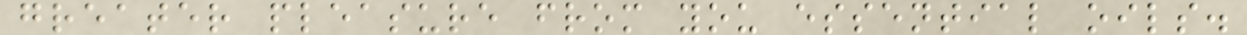greater pleasure from you essential oils.
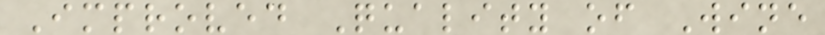Improved Quality of Wine
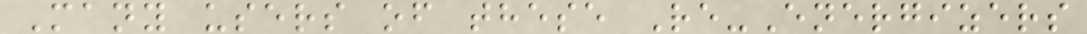Many users of these Re-Energizers
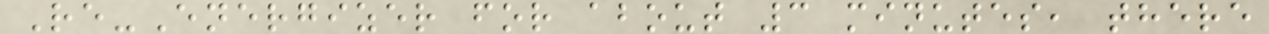Re-Energizer for about 3 minutes, there
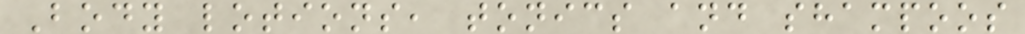Body lotions, tonics and shampoos
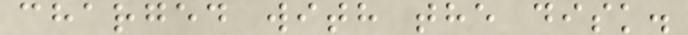charged with the disk.
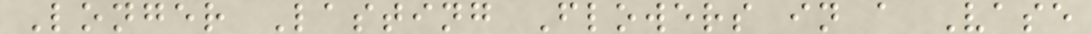Longer Lasting Flowers in a Vase
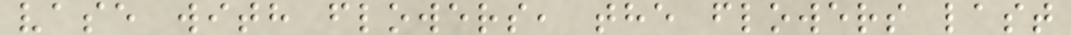vase with flowers, the flowers last
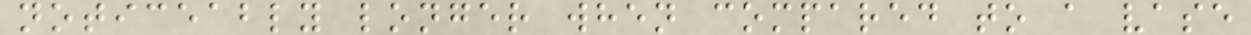noticeably longer when compared to a vase
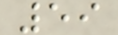59
